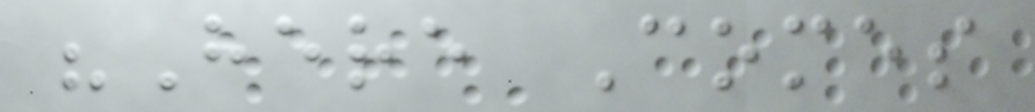"Here Comes
